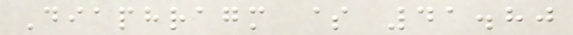Diaphragm $ 41.80
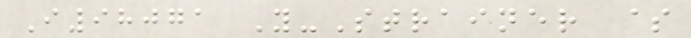I98071 Y-Strainer $
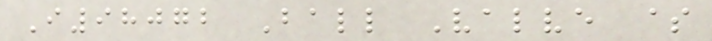I98072 Ball Valve $
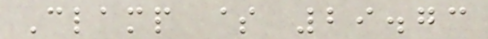Clamp $ 29.73
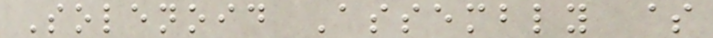Solenoid Assembly $
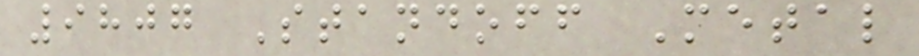9807 Standoff Metal
